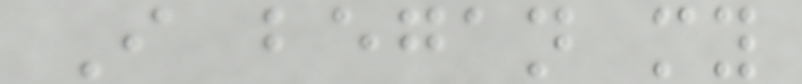I began my
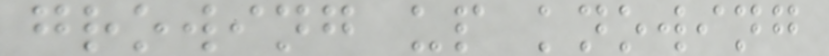growing up knowing
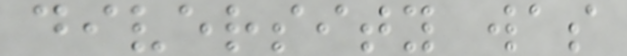diversity was
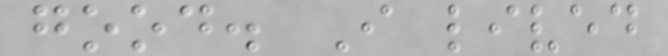good. I lived
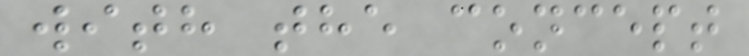with the concept
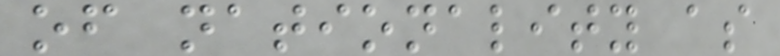of nationality as
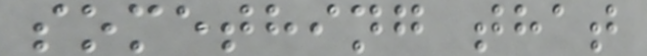something that
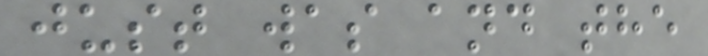just was and the
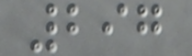297
